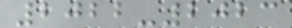2022-2023
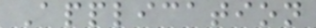Application
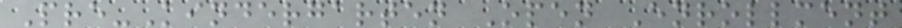Pre-Kindergarten Open Enrollment
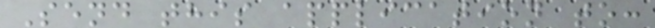Send this application to:
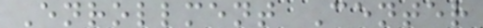Enrollment Center
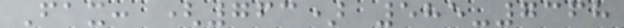Fax: (763) 585-7368
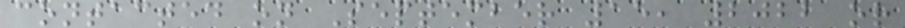contacted on September 15, 2022 or
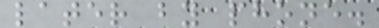later by phone.
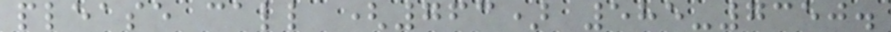please call (763) 585-7350.
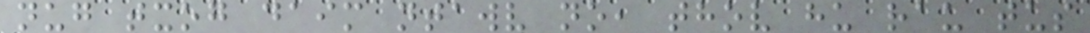nug txog daim ntawv no, thov hu rau tus
